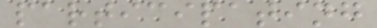participating
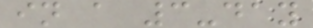in a 3-day
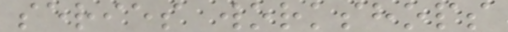series workshops
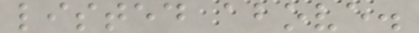listed above.
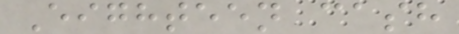Eighteen cash
